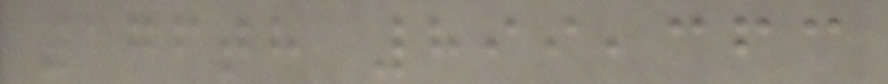176th 899,363
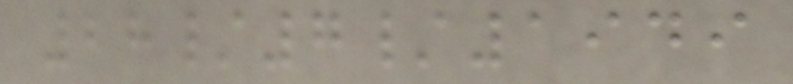28/7/1949
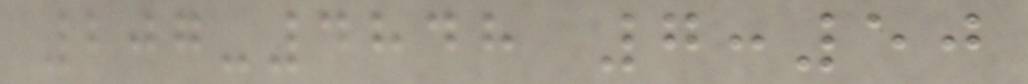207-4848 7:50
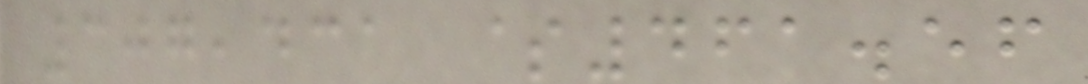307,431 $461.56
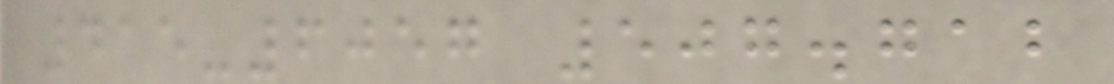415-6057 507.712
